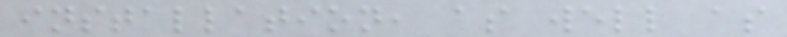installation, as well as
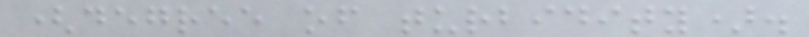(degree of turbidity).
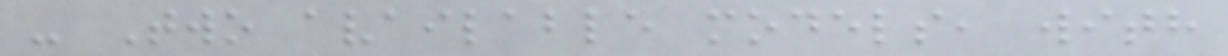- Two available models, with
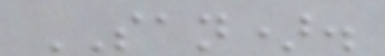SAN).
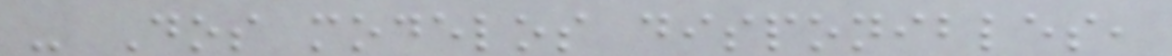- Dos modelos disponibles,
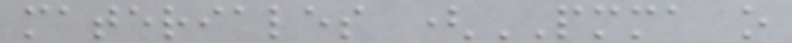materiales (PMMA o
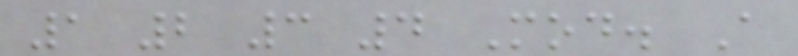1 2 3 4 Mod. A
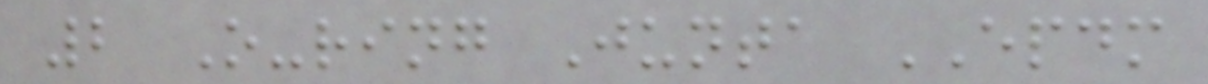2 O-ring Junta EPDM
